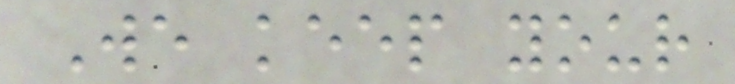We keep your
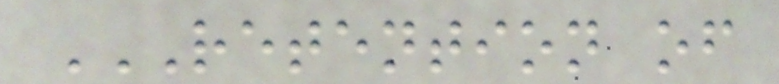RETENTION OF
